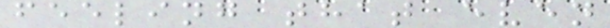feeling that even
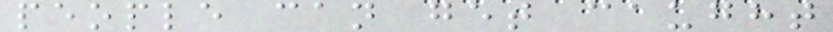people can get caught
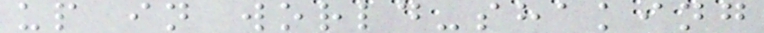up in world-shaking
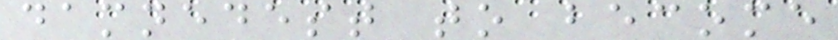damnedest to become
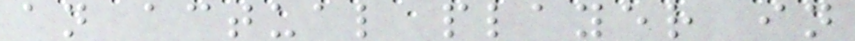an actual player in
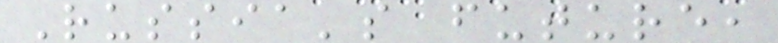Russia's future,
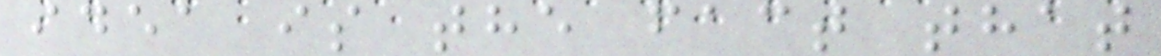idea is the fact that
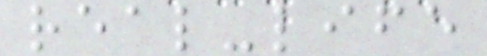real-life
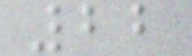22
